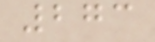273
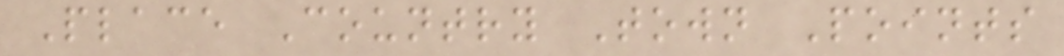Place Country Town Points
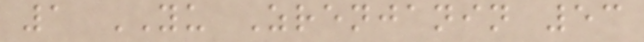1 YU Zrenjanin 53
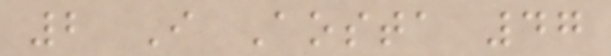2 I Aosta 47
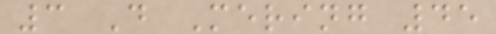3 D Mering 45
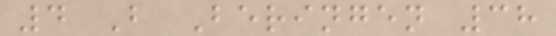4 B Beringen 38
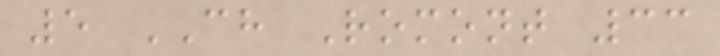5 CH Romont 33
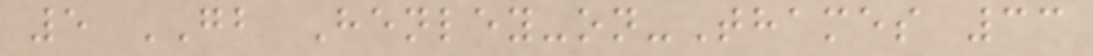5 GB Henley-on-Thames 33
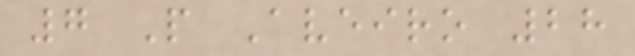7 P Aveiro 28
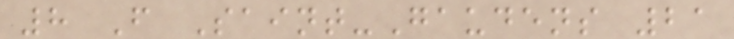8 F Saint-Gaudens 21
